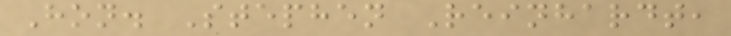Hon. Stephen Reinhardt,
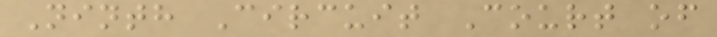Ninth Circuit Court of
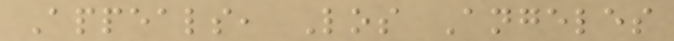Appeals, Los Angeles
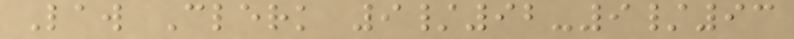Law Clerk 9/92-9/93
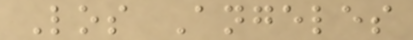Los Angeles
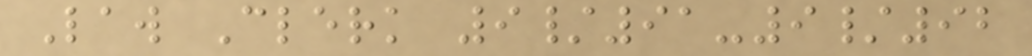Law Clerk 9/91-9/92
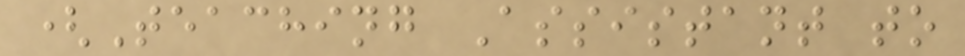(Teaching Assistant to
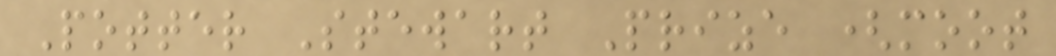Potter Stewart Prize (moot
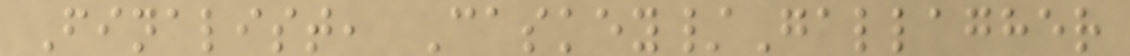Finalist, Caskey/Gallagher
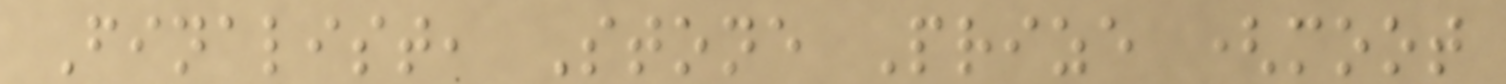Finalist, Stone Prize (moot
